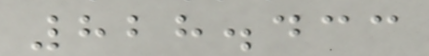828.433
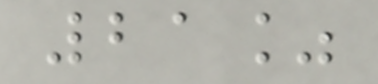21%
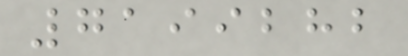7199282
